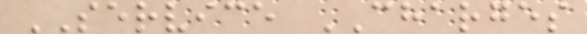SERVICE CHARGES
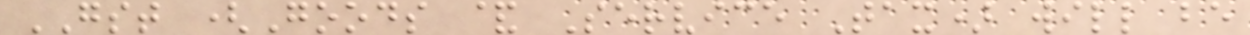GST (Goods & Service Tax) will be
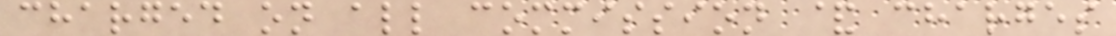charged on all commission & charges
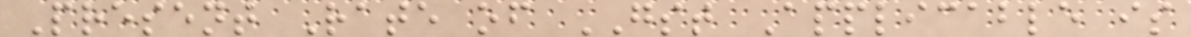Present Rate of GST Applicable is
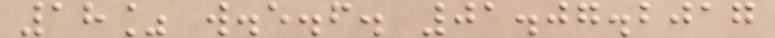18% w.e.f. 01.07.2017
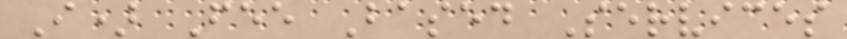I) Fee Based Services
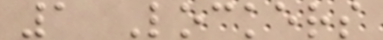1 Lockers
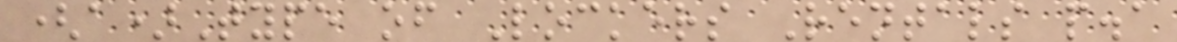(a)Type of Lockers Rentals p.a
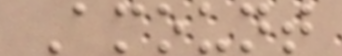Amount
